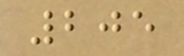205
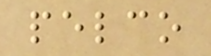pelco
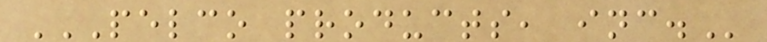PELCO PRODUCTS, INC.
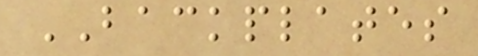BACKPLATES
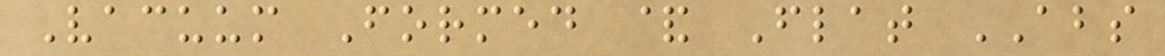Vacuum Formed & Flat ABS
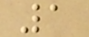1
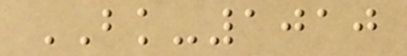BK-1010
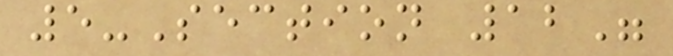5-Section 12"
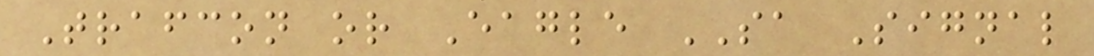Trafcon or Eagle SA Signal
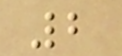2
